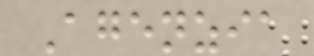Agenzia
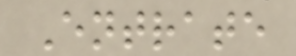Entrate
